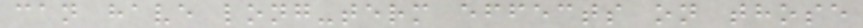can have long-term effects on those
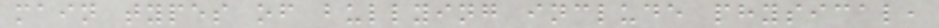main types of bullying include physical,
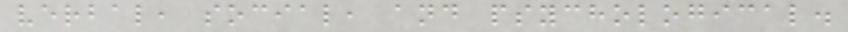verbal, social, and psychological.
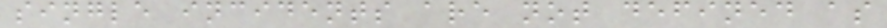single incidents are not defined as
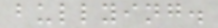bullying.
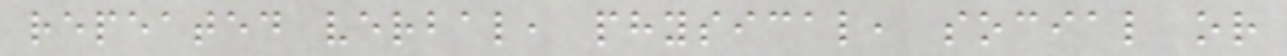repeated verbal, physical, social or
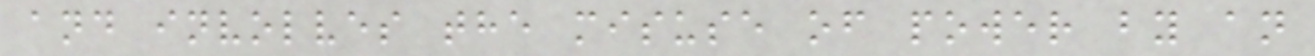and involves the misuse of power by an
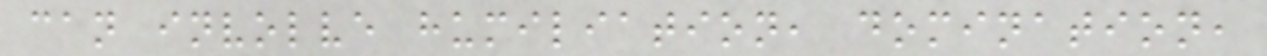can involve humiliation, domination,
